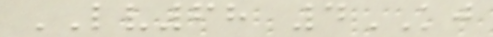LV68 4KJ
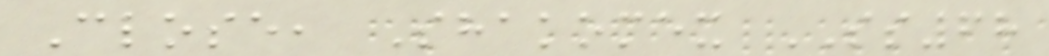Close, Shakomex SS68
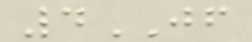4JF
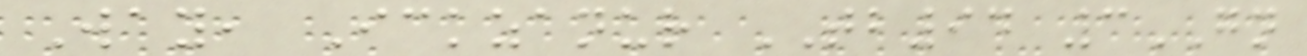Way, Ickzanur TB94 3GN
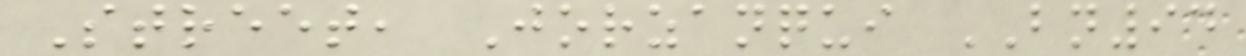Street, Jorzanqui BN94
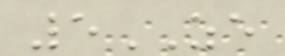5ZE
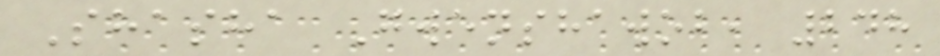Shasha Gwenshawob, 248
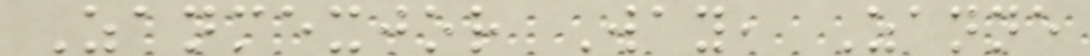Zanmexjor Way, Zanne
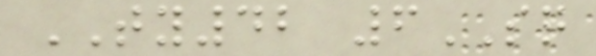TY42 6SQ
